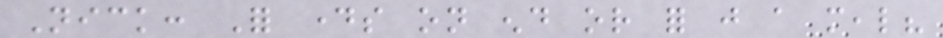Nick: For days on end or for just a meal?
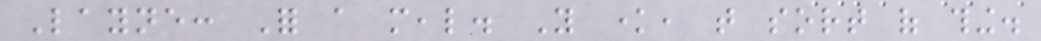Layne: For a meal. You know, that sort of thing.
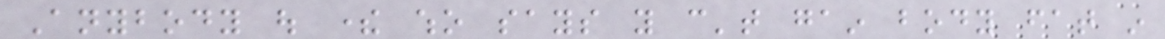Anybody out there who says you can't gain body fat in
